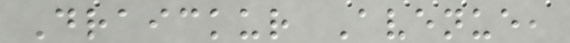Draickur Avenue,
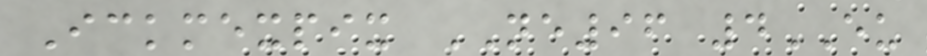Ickmexpix NE96 4EU
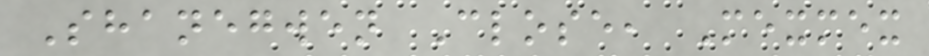Shanegwen Close, Mexmex
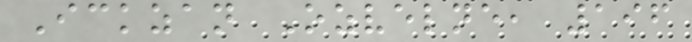Ickzan Ozvelne, 196
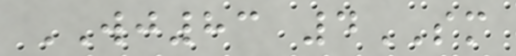WJ83 4SM
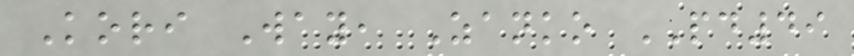Kori Way, Zanko PD49
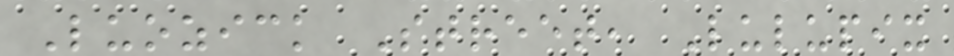Luozick Street, Lulupix
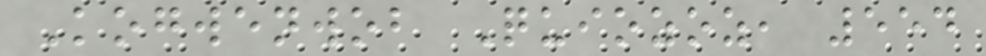Kogwenwob Quiozoz, 554
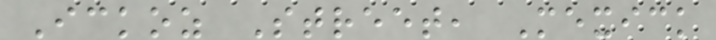Ickoz Street, Mexick
